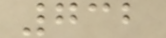732
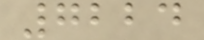7224
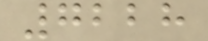7228
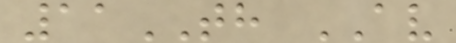11TH AV
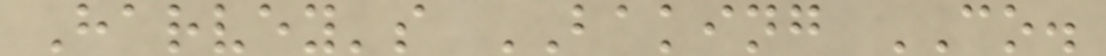Harvey's BAKING CO.
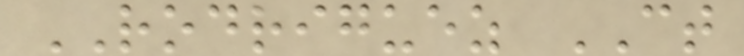RODRIGUEZ CT
